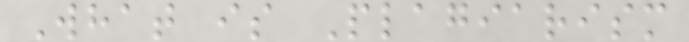What is Plagiarism
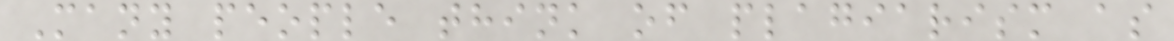Many people think of plagiarism as
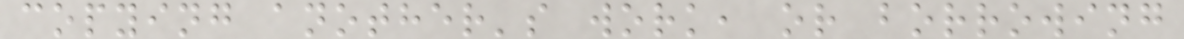copying another's work, or borrowing
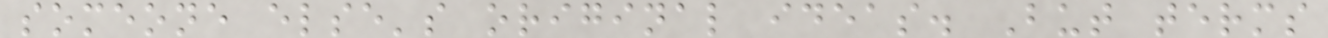someone else's original ideas. But terms
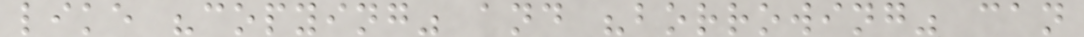like "copying" and "borrowing" can
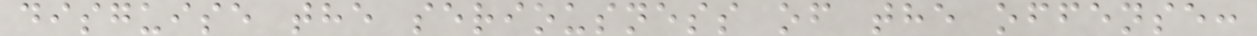disguise the seriousness of the offense:
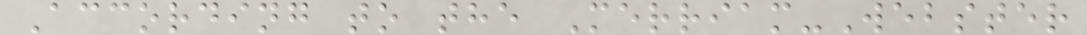According to the Merriam-Webster
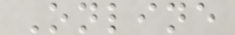Online
